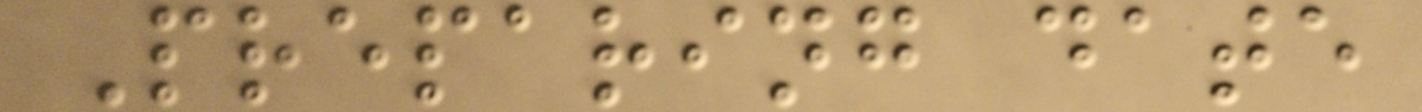Preparing date
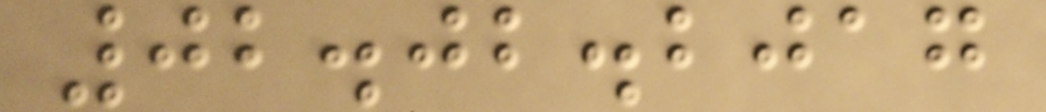02.02.2017
